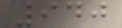940
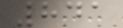841
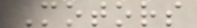Motors
